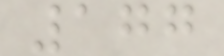177
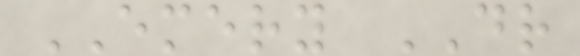EMERY DR
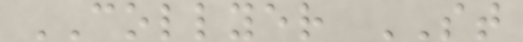COLLYER ST
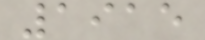1915
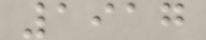1917
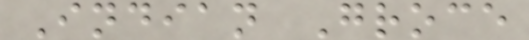Indian Groce
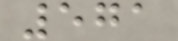571
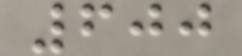600
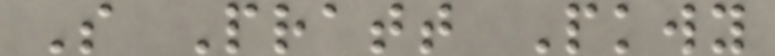S Pratt Pkwy
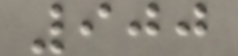900
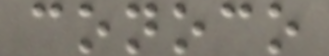conoco
